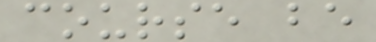course be
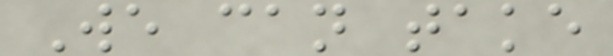We can take
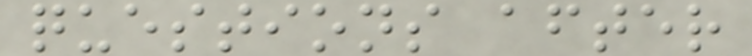questions after
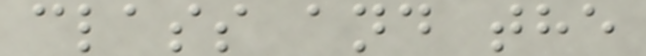class and the
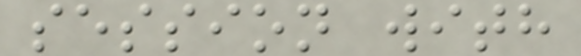session with
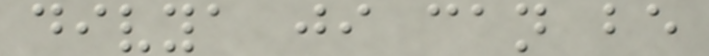divya ji can be
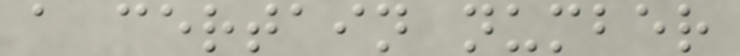a certain number
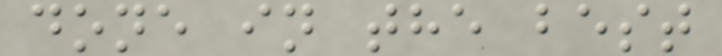done in the best
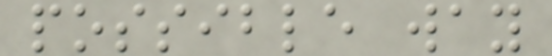possible way
